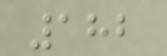182
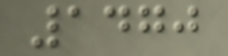1470
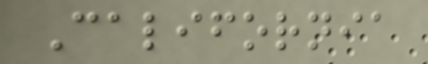California
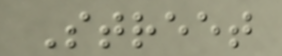Street
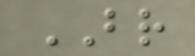BR
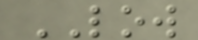LOW
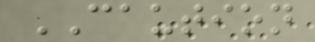CAUTION
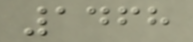1468
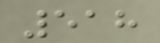518
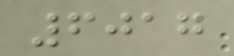6017
